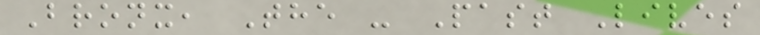Bronx, The - Past Lives
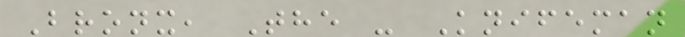Bronx, The - Knifeman
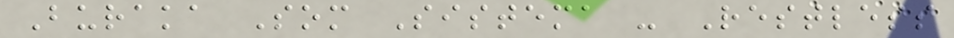Buraka Som Sistema - Restless
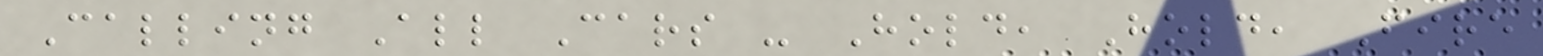Calling All Cars - Hold, Hold, Fire
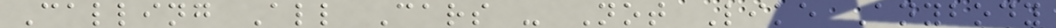Calling All Cars - Not Like Anybody
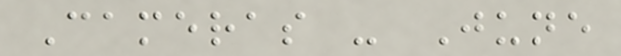Cameras - June
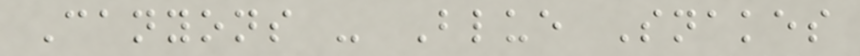Canyons - Blue Snakes
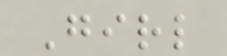Girl
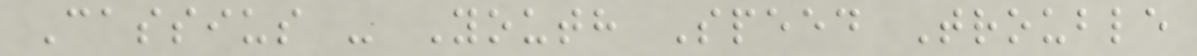Cassius - Youth Speed Trouble
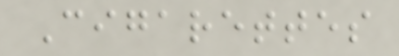Cigarettes
